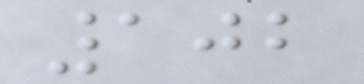102
